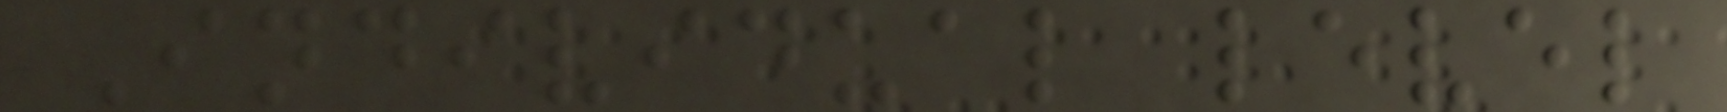Individual level
